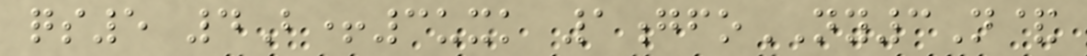qs5 4B+3uxk 1gfoNY3N&
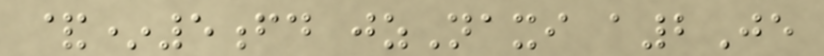&*5fd jzNaxi a2Je
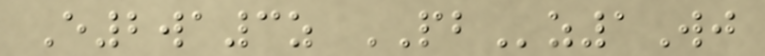E2wa3z PBz1Wj
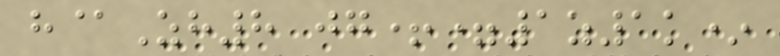h@Zh8 jg+=1z1k*
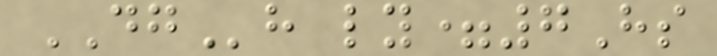DGh ly=7Hs
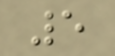5
